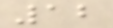12
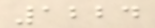1224
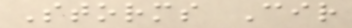Storms Cir
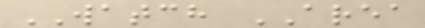WATCH AREA
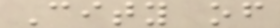City of
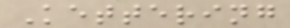Kettering
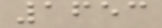1653
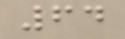64
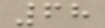68
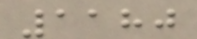1180
